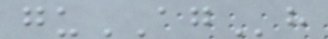guAGh
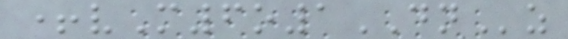+vM6o1DNz
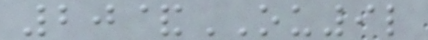20&OU9l
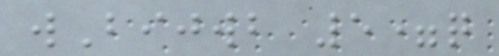wBijwb 5=q
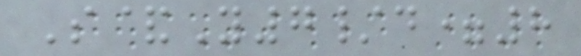S&Y7/d=8
